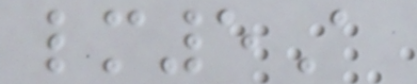lm5A
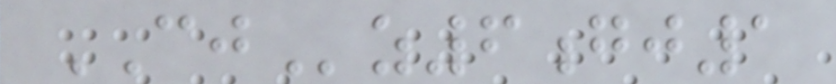CJz6gj1
